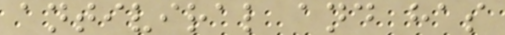antiviral and has
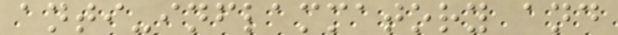anti-inflammatory and
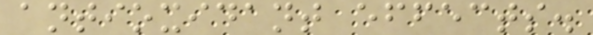antioxidant effects.
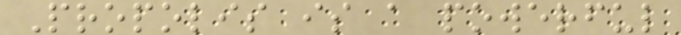Propolis is a powerful
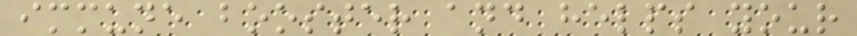immune booster and helps your
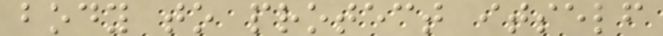body to protect itself
